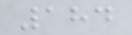184
